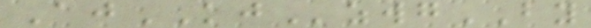AjKJzwgBY
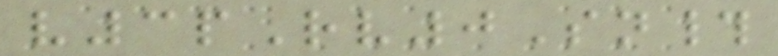v3pRv0Sn#
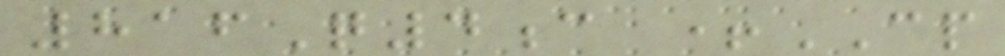816Q4c +CP
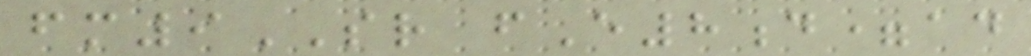fm9SR fE8d=ad
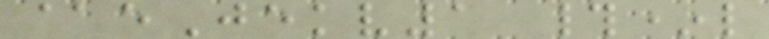@eJekv1 #*l
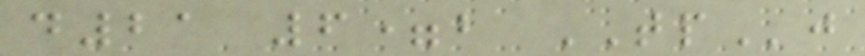d21 6=b TPj
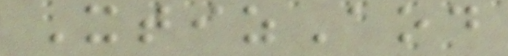XtizAod
